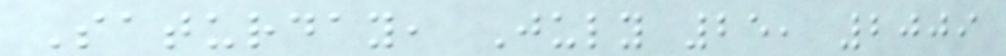Saturday, July 25, 2009
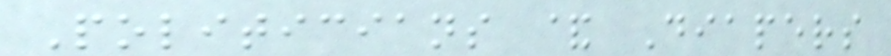Politicians & Diapers
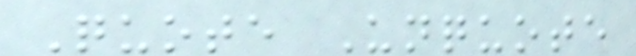Quote Unquote
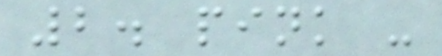2. pink -
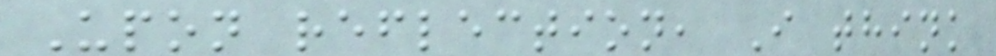Upon reflection, I think
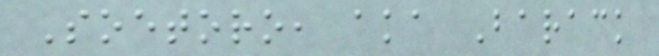Soetoro, aka Barack
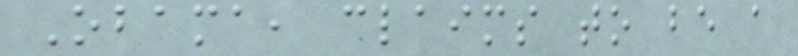Obama, claims to be a
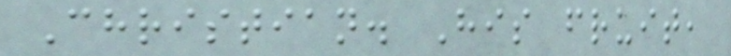Christian. His fruit,
